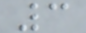3
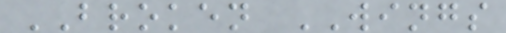BROKEN WINGS
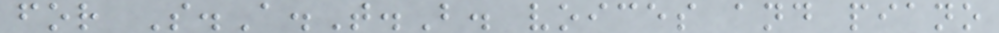for S.A.T.B. voices and piano
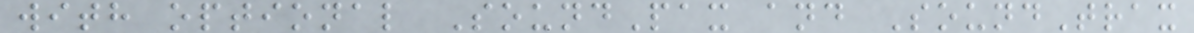with optional SoundPax and SoundTrax
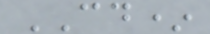CD*
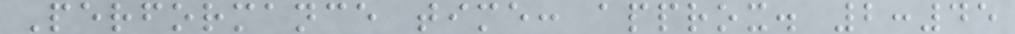Performance time: approx. 2:45
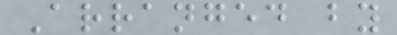Arranged by
